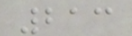213
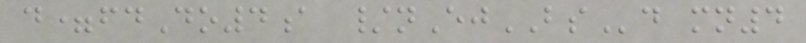d=fdDo4a /nEjBSd mn4
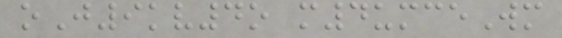oJ9kv4o m4umceWm
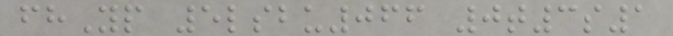fhYp 5lsbu066 0t3s1
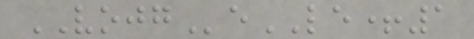VOJGeLE+1
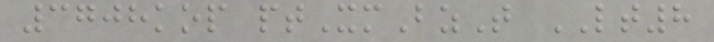3708kop ptXmBzT LT8
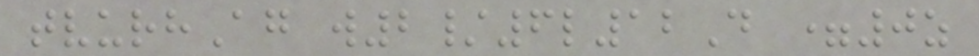tvurhAg w2/6l12D =0z
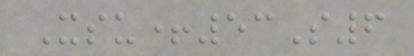Xsu+53S6
